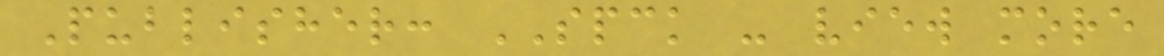Publisher: SPCK - view more
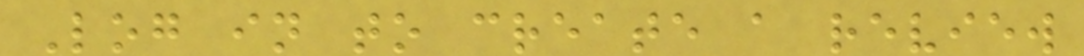Log in to create a review
